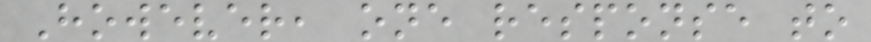However, one response to
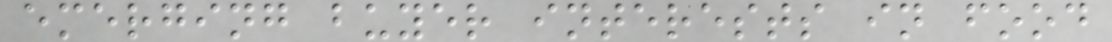emerging buyer interests in food
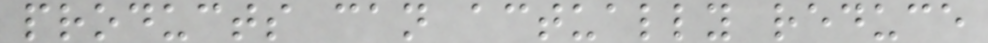products can actually reduce
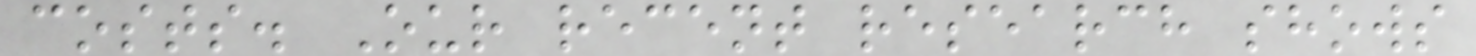costs. Our recent research shows
